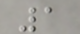1
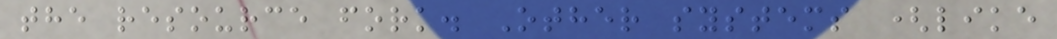the resource fork. Other systems (like
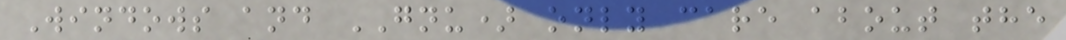Windows and GNU) only care about the
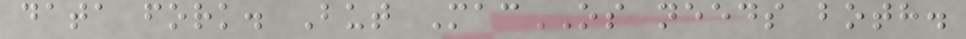data fork. But MacOS needs both.
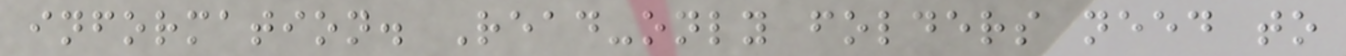information. Read-only folders need to
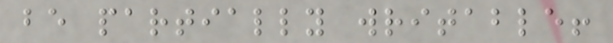be partially writable!
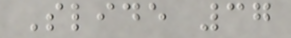Slide 37
